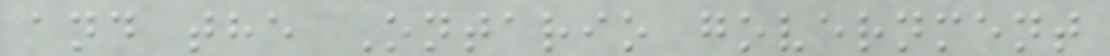and the Ontario government
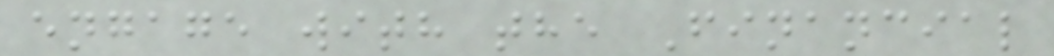engage with the Financial
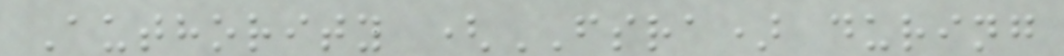Authority (FSRA) during
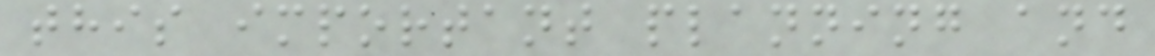this important planning and
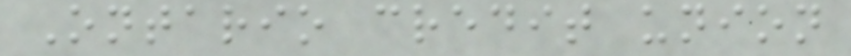Ontario credit union
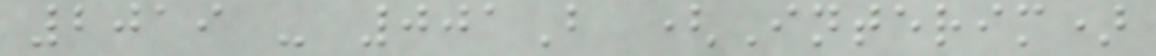2019 - 001B (Interim)
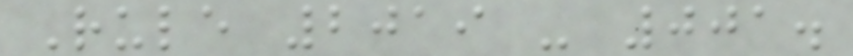Rule 2019 - 001.
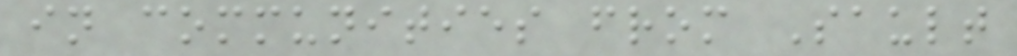in communities from Sault
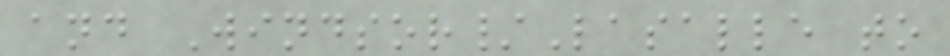and Windsor/Lasalle to
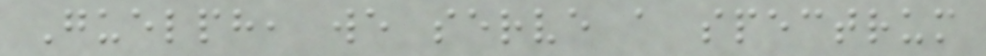Guelph, we serve a spectrum
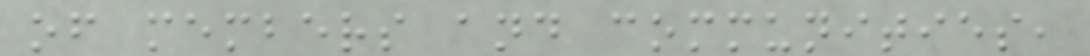of members and communities,
